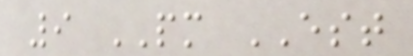9 PM EST
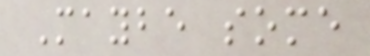Maybe some
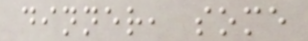dinner, some
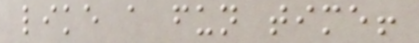like a fun time!
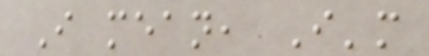I mean, I'm
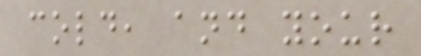cold, and your
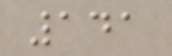141
